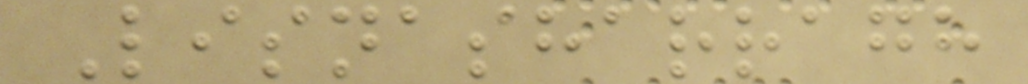Lisnasharragh
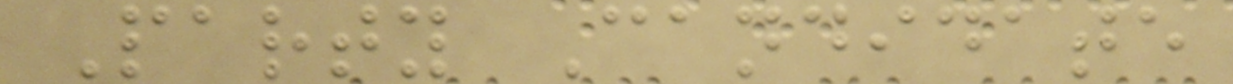Party Candidate
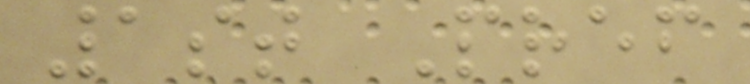1st Pref
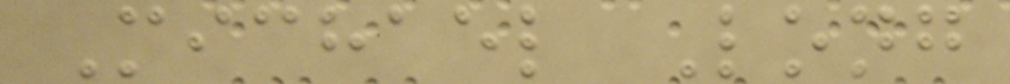Michael Long
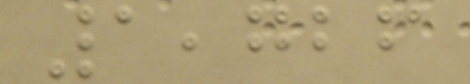1,726
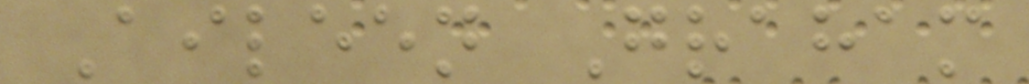Aileen Graham
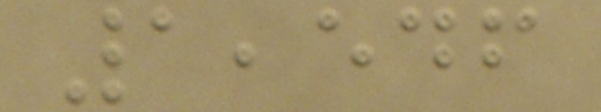1,546
